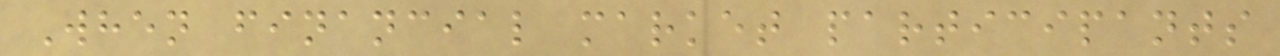When financial market participants
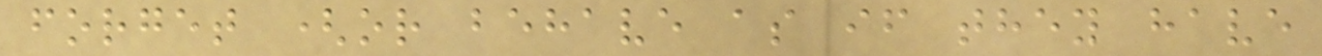forget (or behave as if they have
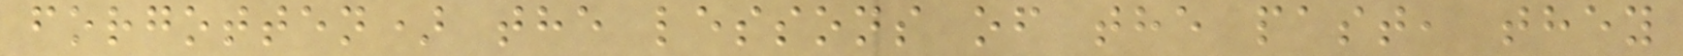forgotten) the lessons of the past, they
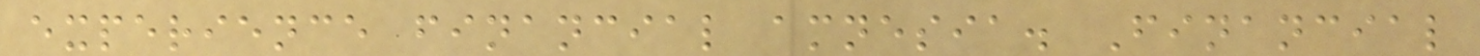experience financial amnesia. Financial
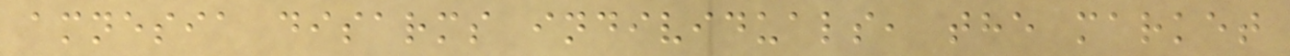amnesia disarms individuals, the market
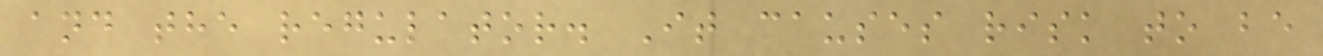and the regulator. It causes risk to be
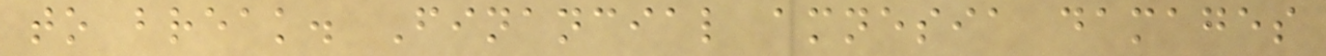to break. Financial amnesia damages
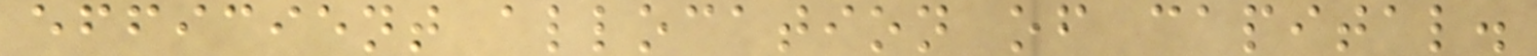efficient allocation of capital.
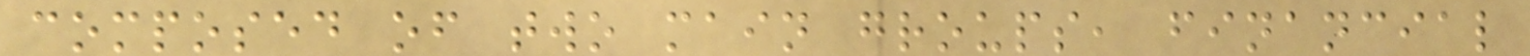composed of two main groups, financial
